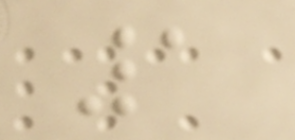1
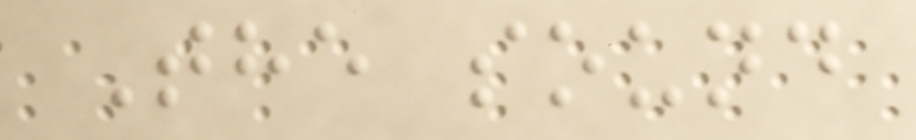The sound
